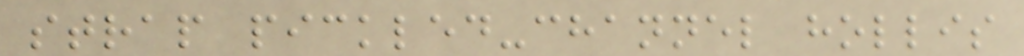strap pickled-channel hollis
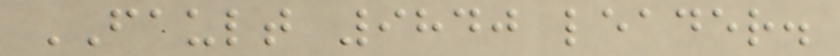FAULT 9840 leader.
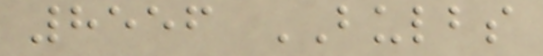8556 BULBS
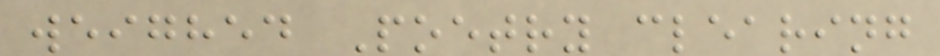weighed Poetry clearing
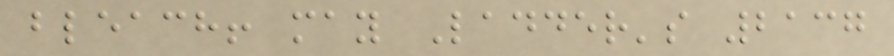bleach! may Ladder's 2137
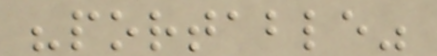"portable"
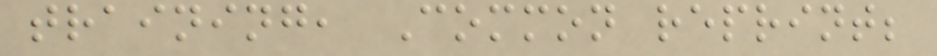training, Common reprint;
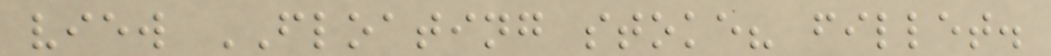view FLOATING stoke? fillet.
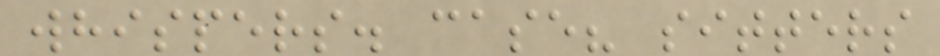whispers. case? sitters
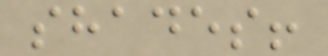shades!
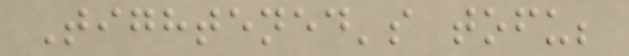Tightened's tofu;
